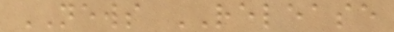NEWS RELEASE
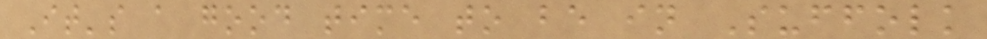It's a good time to be in Suffolk
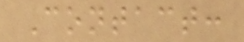Contact:
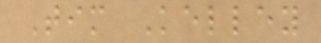Tim Kelley
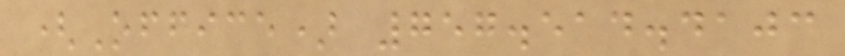(Office) 757.514.4103
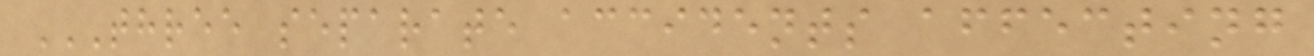THREE SEPARATE ACCIDENTS AFFECTING
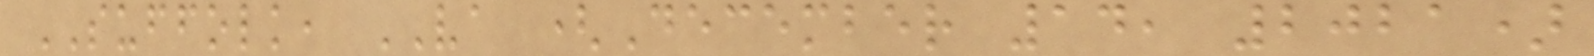SUFFOLK, VA (December 14, 2021)
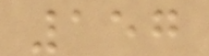157
